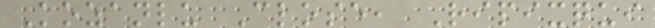Kozanlu Close, Ripixqui
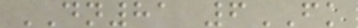DN81 6FK
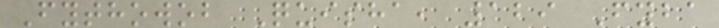Fythowob Quisha, 129 Fyba
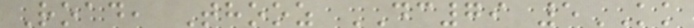Road, Thooz DC79 5KK
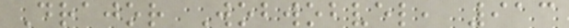Drajor Wobwobvel, 913
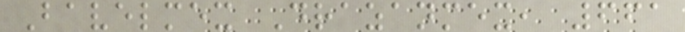Bavelmex Drazanmex, 661
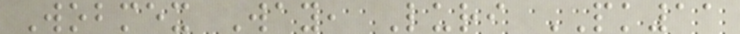Wobmex Way, Luri PK11
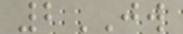2JW
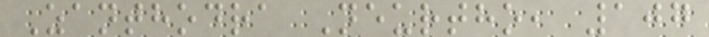Zanthodra Neurtho, 107
